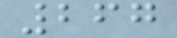267
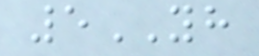5YH
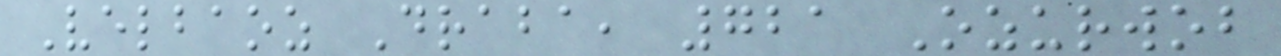Velbaoz Draba, 721 Ozurwob
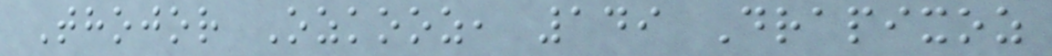Thojor Ozkooz, 149 Drapixoz
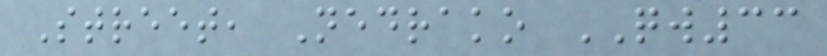Street, Nedrako QW33
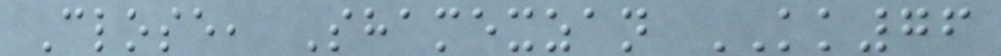Close, Shamexzan KK76
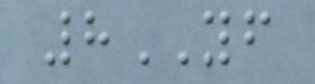8YF
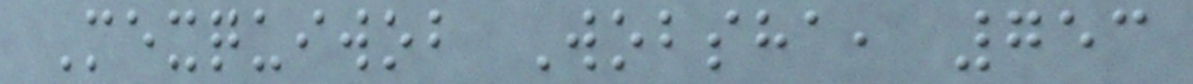Mexquiwob Wobsha, 753
